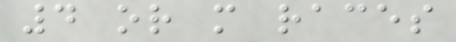4 or more races
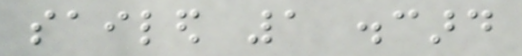sailed 1 discard
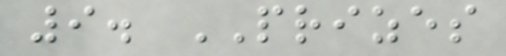9. PRIZES
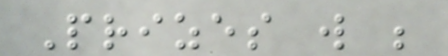Prizes will be
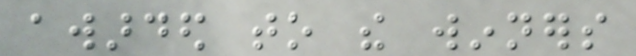awarded to the winners
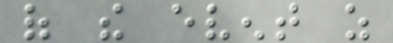of the event as
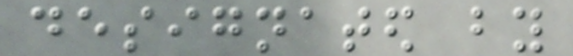designated by
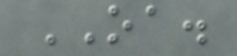OA.
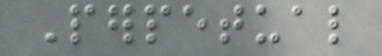Perpetual
